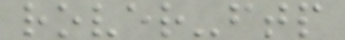rover-ftp
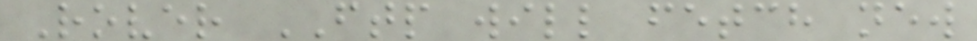Rover FTP will fetch new
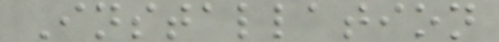Installation
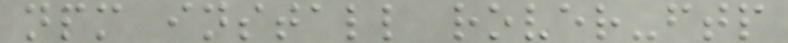npm install rover-ftp
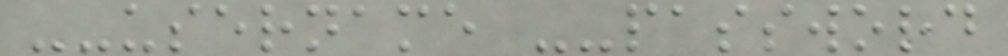--username --password
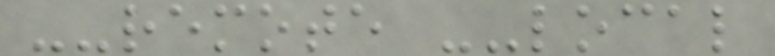--remote --local
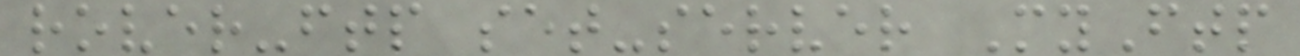rover-ftp set-server MyFtp
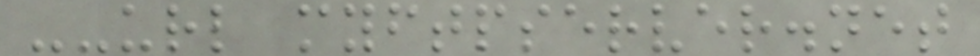--url myftpserver.net
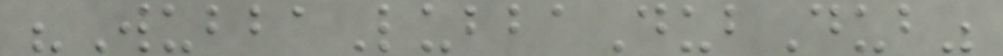"WubbaLubbaDubDub"
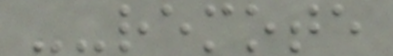--remote
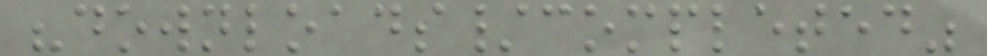"downloads/completed"
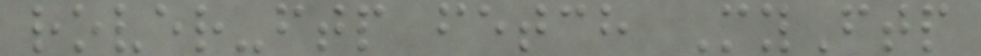rover-ftp fetch MyFtp
